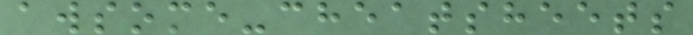awsome-cheatsheets
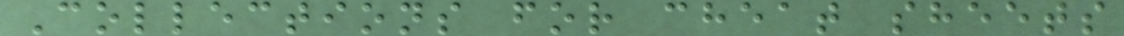Collections for cheat sheets
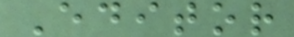Editor
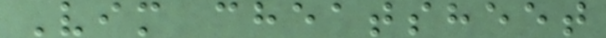Vim cheatsheet
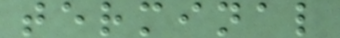terminal
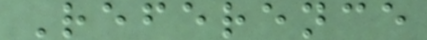Reference
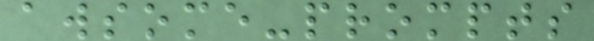awsome-prompts
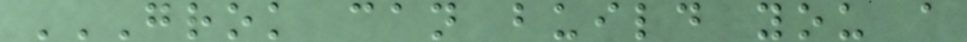GROK CAN BUILD YOU A
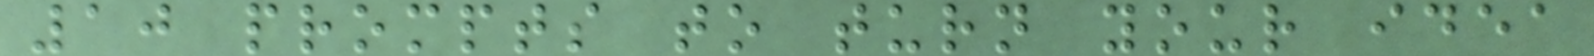10 prompts to turn your idea
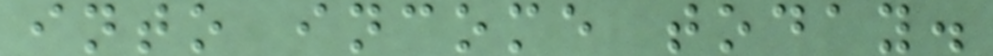into income today.
